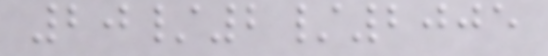20/2/2005
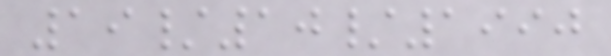19/10/1990
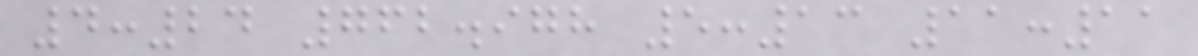4:24 762.978 5:13 11:11
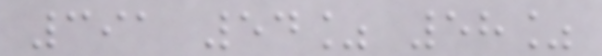391 54% 58%
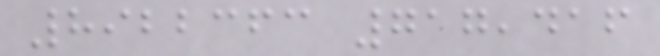8922363 717,416
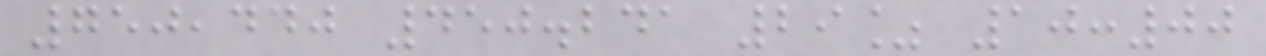750,440 450.241 29% 10:00
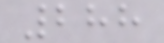288
